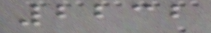2232
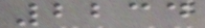2234
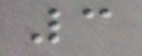3
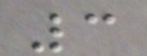3
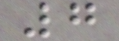7
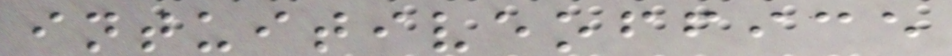intuitiveoffice
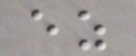ez
